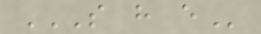S H E
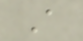A
